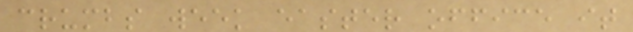crumbs week easter office it
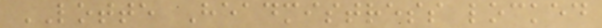LOTTE Headmistress locked
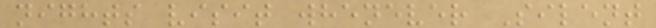nights visit whenever Silent
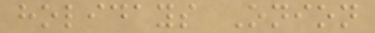holidays Onion
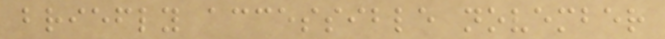briefly accessible november
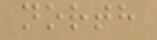north
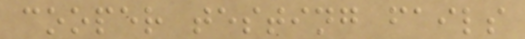cooper testing fails
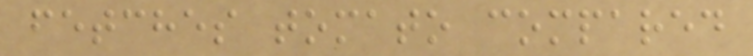fetches tomato compared
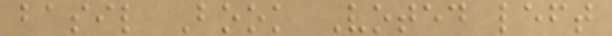basil Book Voted left
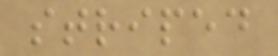striped
